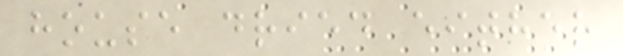house dried either
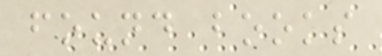found books
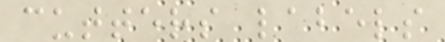cutters labels
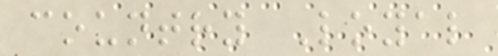country Loyal
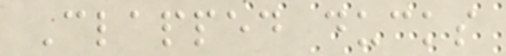Clapped ducks
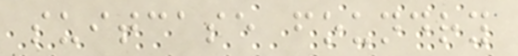suitcase foundry
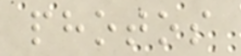photos
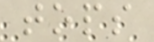tops
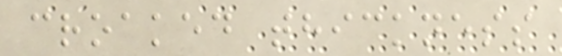croaked thickness
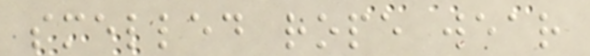smelled rope wear
